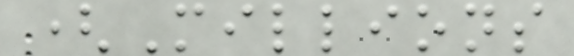(Millions
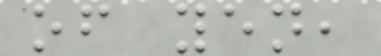of yen,
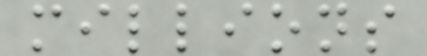millions
